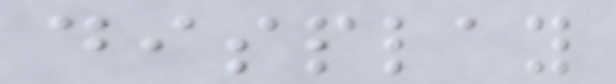display
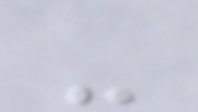-
